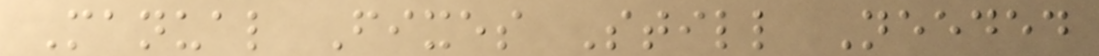Manual Fixes Still Needed
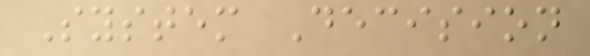System Decision
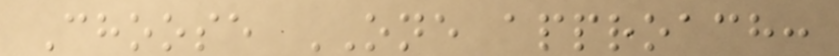Choose ONE approach:
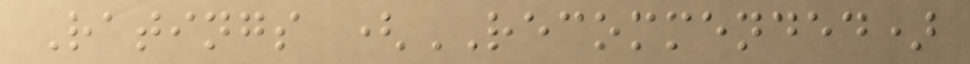Ratings (RECOMMENDED)
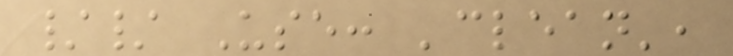// Use: 'clean',
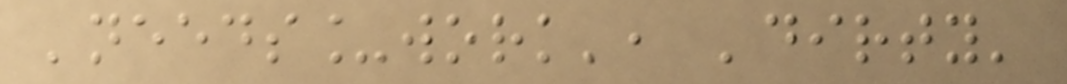'needs_work', 'dirty'
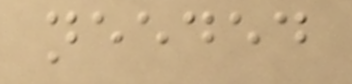needed
